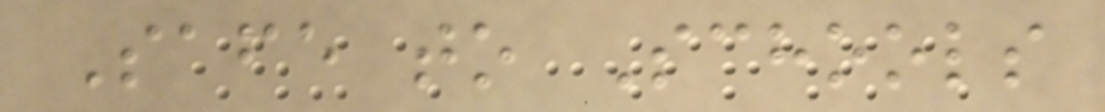Safe to Schools
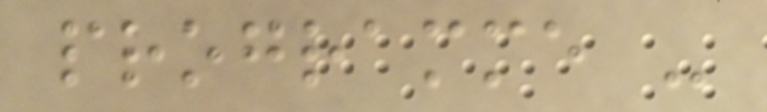programme -
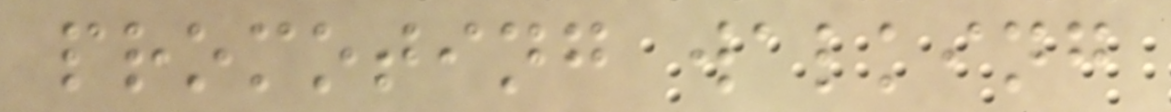promoting walking
